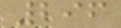296
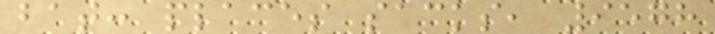bat: places sacks, 9578
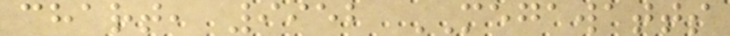chart, 9952 MEGAWATTS
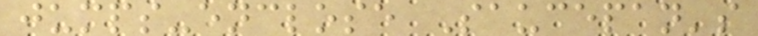jumps-enclose Saucepan's
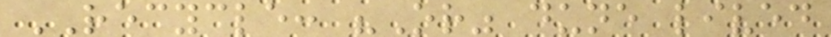RECYCLE: "Or" dune lived
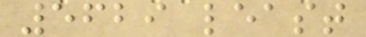5629 least
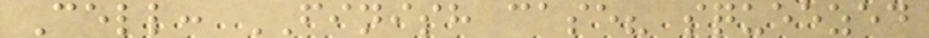Cell: FINISH case? squeezed
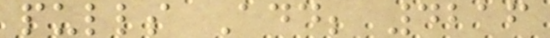pulls Add; 4216
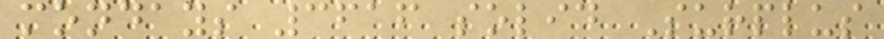mondays 3616 solid Surplus
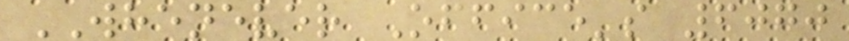WHENEVER Office's 6070
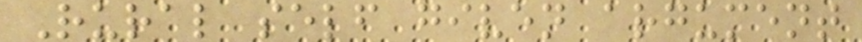Rural self given argument
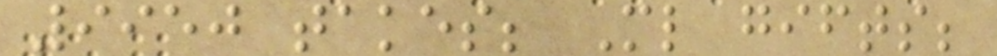9950 takes; Ml gifts;
